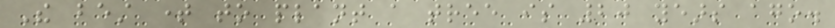The best time to plant a tree is 20 years ago.
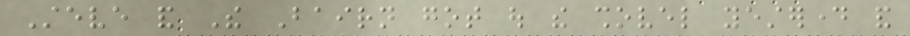Steve and The Bairn got out the shovel yesterday and
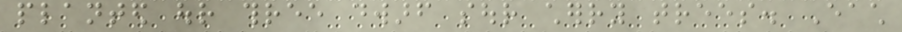planted our three dwarf sour cherry trees. Each
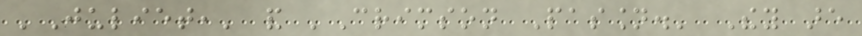'Juliet,' and 'Crimson Passion.' They are
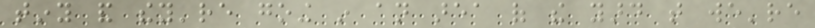tiny and they're going in an area of the yard that we're
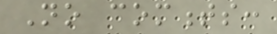No comments:
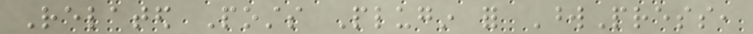Related Posts Plugin for WordPress,
